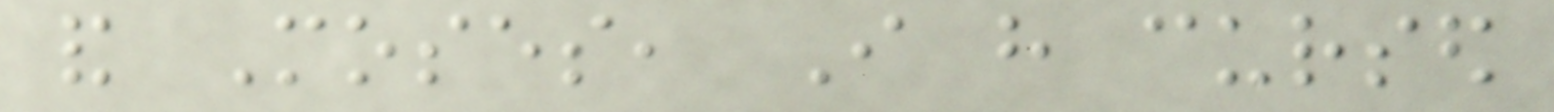and Moses, I have cursed
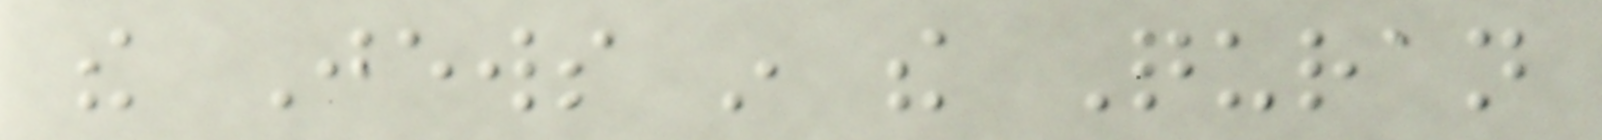the Jews in the Quran
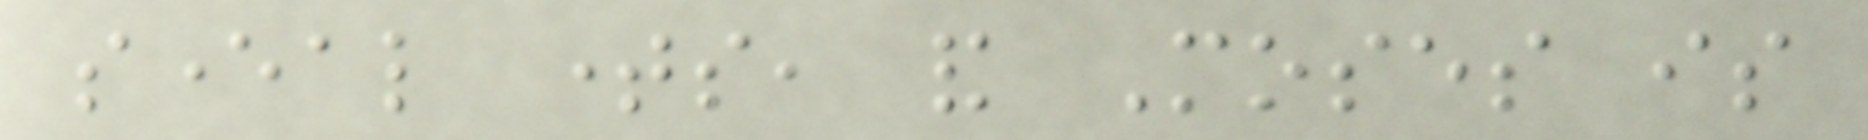several times, and Moses is
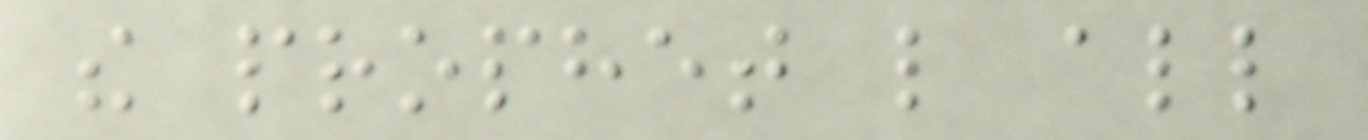the prophet like all
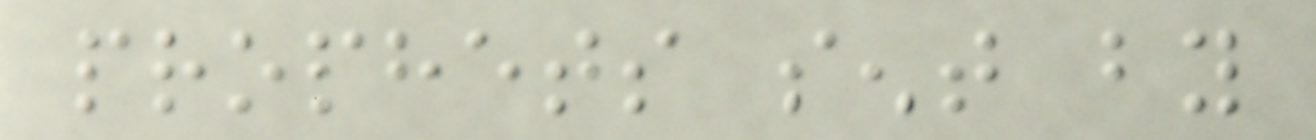prophets sent by
